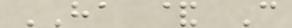HA & C
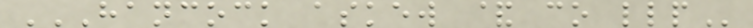HANCOCK ASKEW & CO LLP
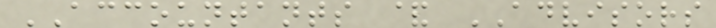ACCOUNTANTS & ADVISORS
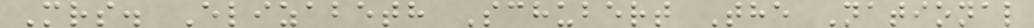Mrs. Elizabeth Schubert The National
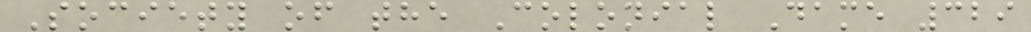Society of the Colonial Dame 329
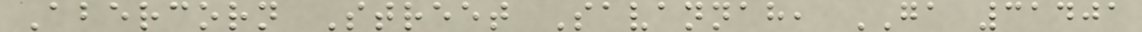Abercorn Street Savannah, GA 31401
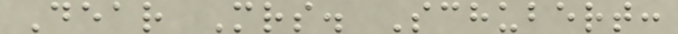Dear Mrs. Schubert:
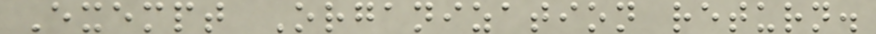Exempt Organization return.
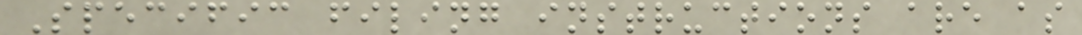Specific filing instructions are as
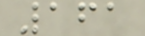161
